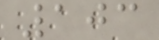103
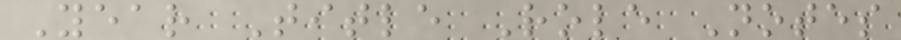Year Title Role Notes
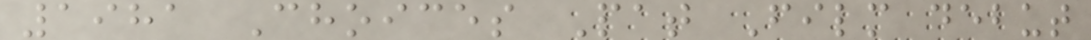1981 Choices Pat Film debut
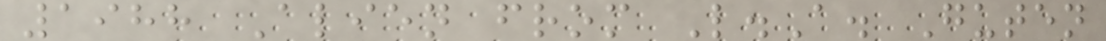1988 Alien from L.A. Guten
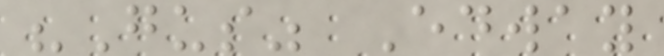"Gus" Edway
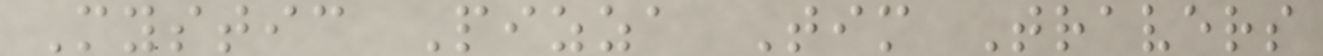Mystic Pizza Tim Travers
